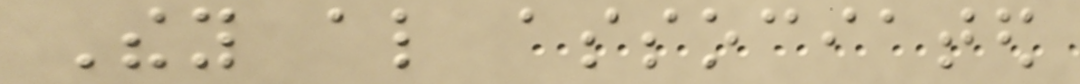They also associated
